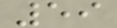59
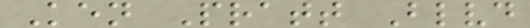Ken Pratt Blvd
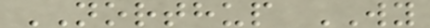NORTHUP WY
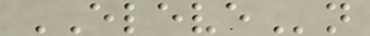ELEVEn
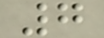7
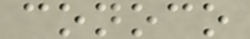conoco
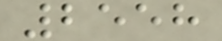2558
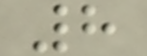8
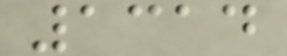1314
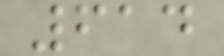614
